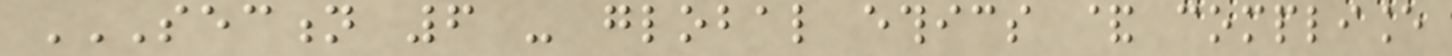SECTION 6 - GLOBAL ETHICS & COMPLIANCE
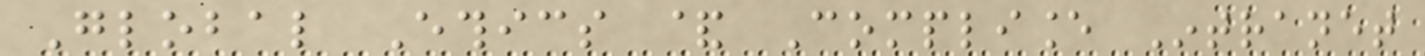Global Ethics & Compliance Intranet
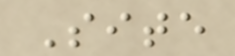Site
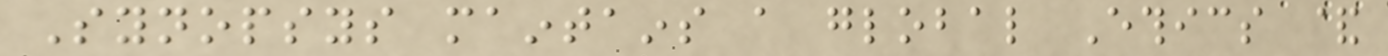Synopsys maintains a global Ethics &
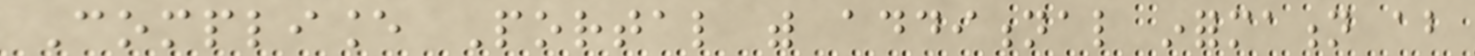Compliance Portal with additional information about
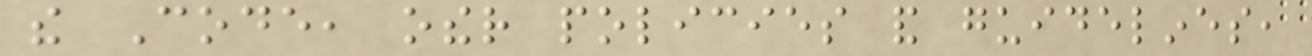the Code, other policies and guidelines,
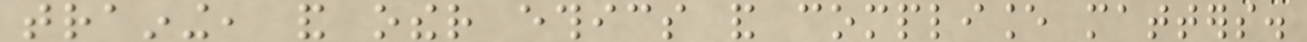training, and other ethics and compliance matters.
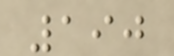190
